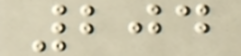204
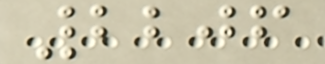2206
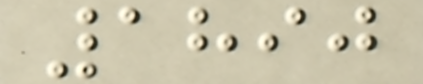1890
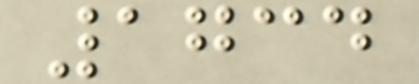1734
